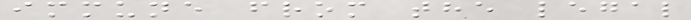immune from the legal
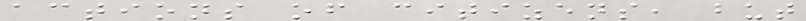actions of citizens, but
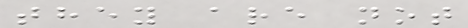they are not
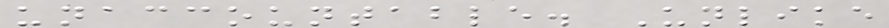unaccountable. Unlike
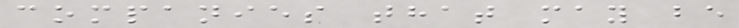companies that may be
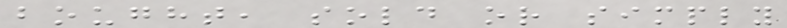bought, sold or simply
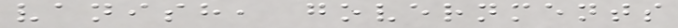vanish, governments
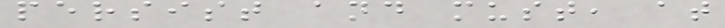persist and must, at
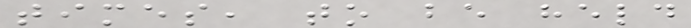times, to be held
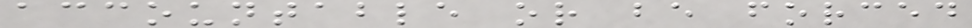accountable or be forced
